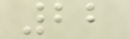22
